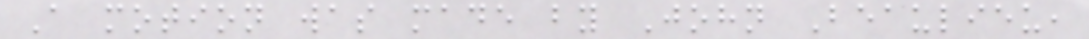A motion was made by John Beaulieu,
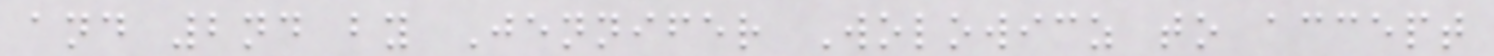and 2nd by Jennifer Wolowicz to accept
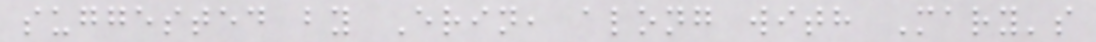suggested by Erin, along with Mary's
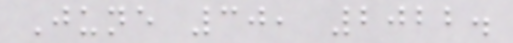June 30, 2022.
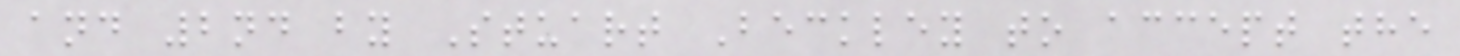and 2nd by Stuart Beckley to accept the
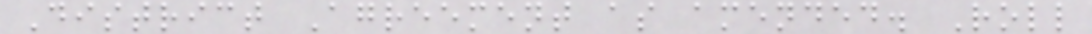District Agreement as amended. Roll
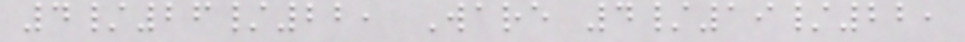4/26/22, Ware 4/19/22,
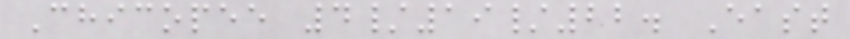Chicopee 4/19/22. East
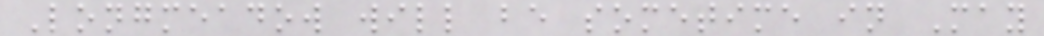Longmeadow will be sometime in May
